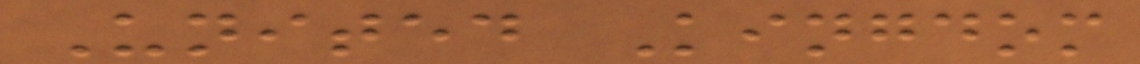United Kingdom
